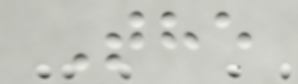The
